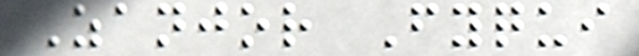Zanjor Fyqui
